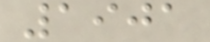1901
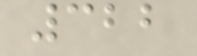322
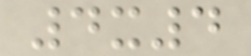4x4
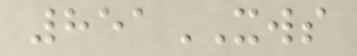851XWS
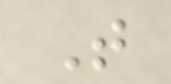T
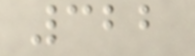322
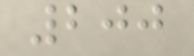200
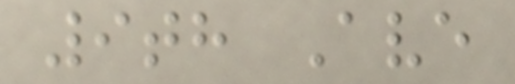9th Ave
